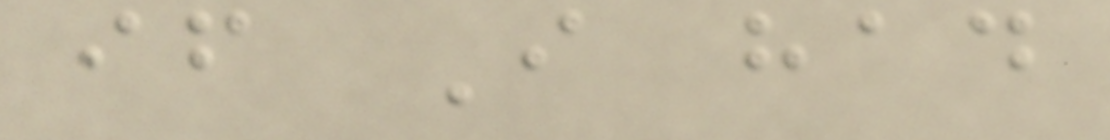if I had
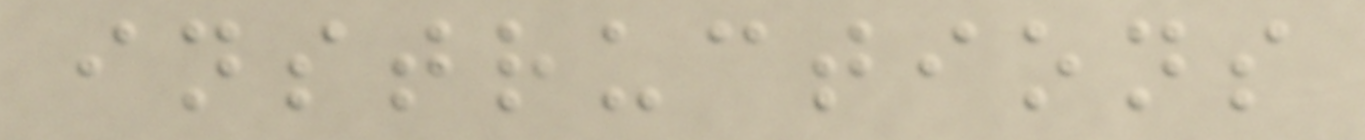instructions
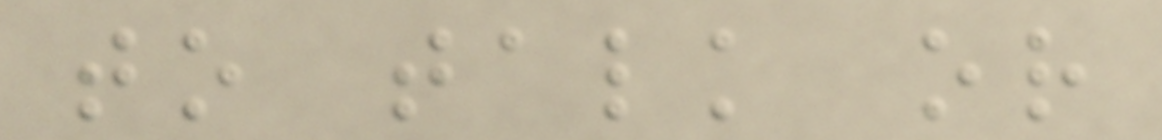to talk or
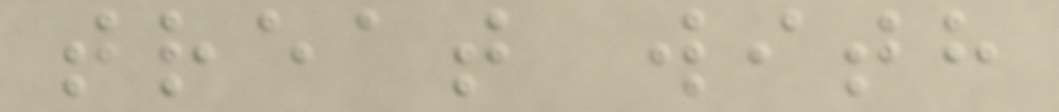treat with
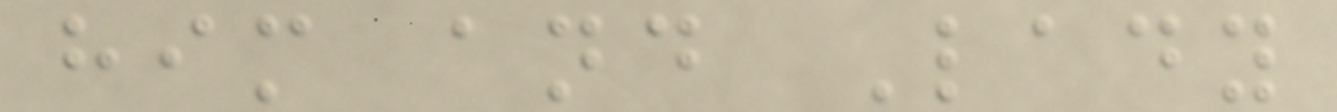him and Lady
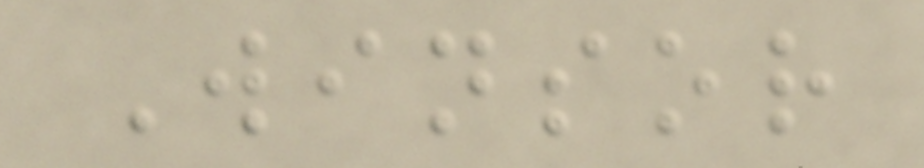Winsor
